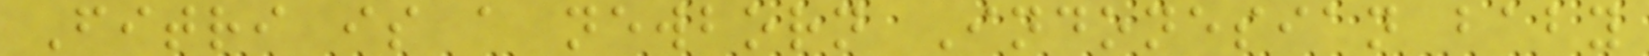Fitri is a newborn Indonesian baby
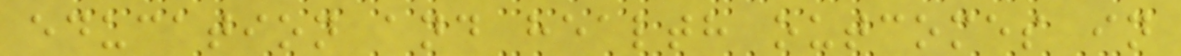education and health outcomes in
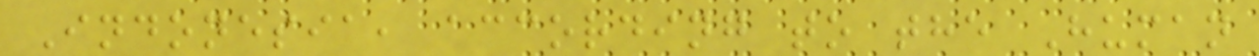Indonesia, according to the Human
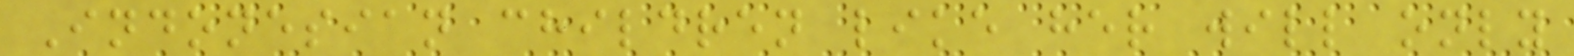Indonesian children like her will only
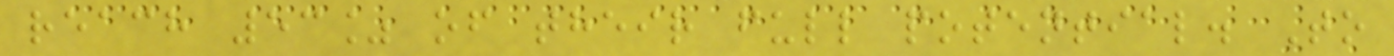reach 53% of their full potential. To
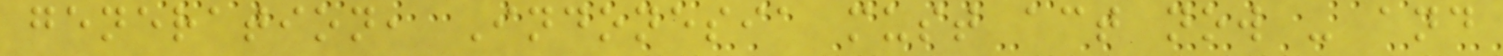generation, Indonesia must act now - and
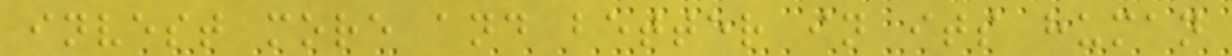invest more and better in its human
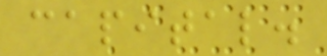capital.
